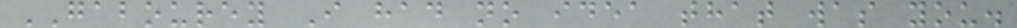GABOUREY I had no idea that was you.
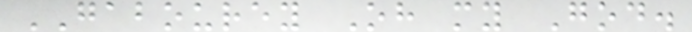GABOUREY Oh my God.
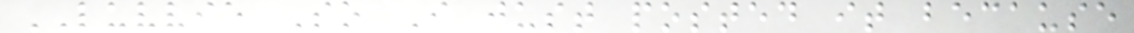LUVVIE So I just posted it because
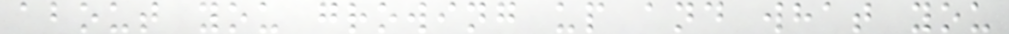about you growing up and what you
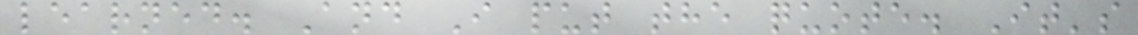learned. And I put the quote. It's
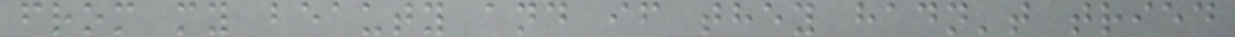from my beauty and if they hadn't tried
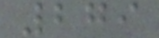279
